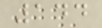144
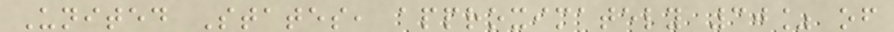United States, approximately 30% of
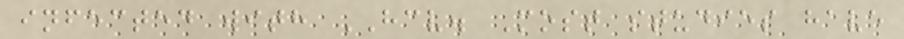infected with HCV. Most studies have
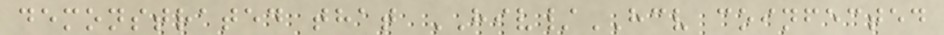demonstrated that HIV/HCV coinfected
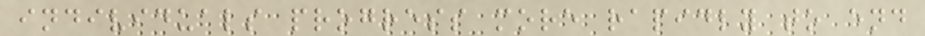individuals progress more rapidly to end
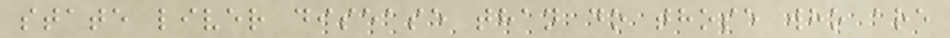state liver disease than do those who are
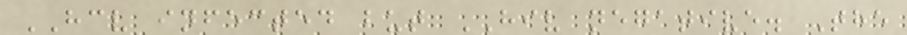HCV infected but HIV negative. The
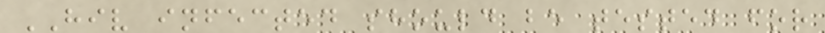HIV infected should be tested for
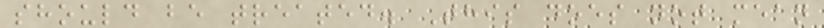should be treated. This does not mean
